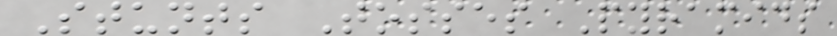Stunts Tosses Pyramids
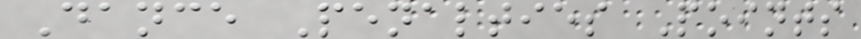Dance Penalties Points
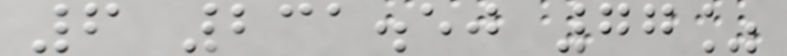6 231.50 77%
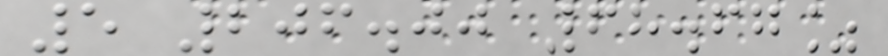5 206.00 68.67%
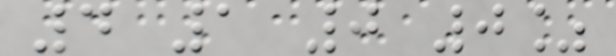4 1 0 0%
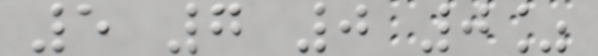5 7 0 0%
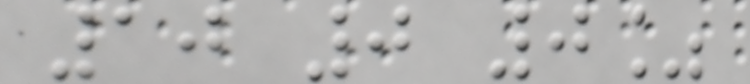10 0 0%
